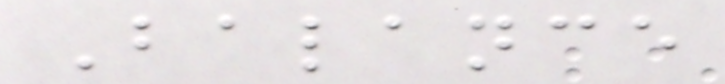Balance
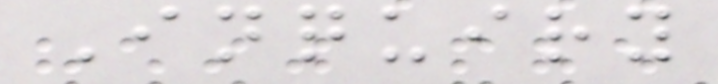Inquiry
